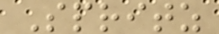Spritz
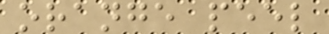orange peel
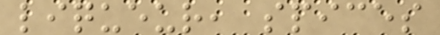liqueur, spices
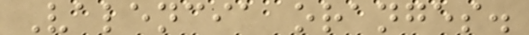Valencia oranges.
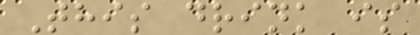This drink is
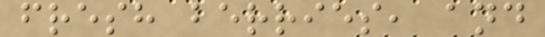fresh berries, and
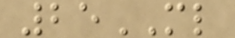25ML
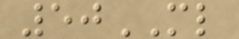50ML
